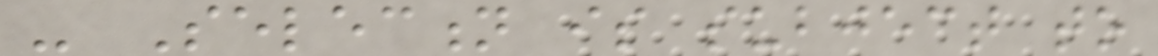- Selection is subject to
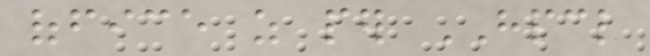office as per HPCL
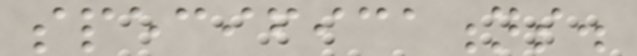specifications.
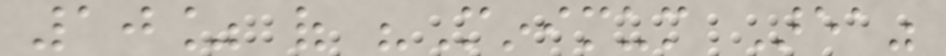10% of "Minimum Area"
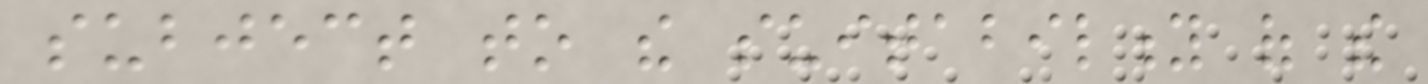subject to the suitability of the
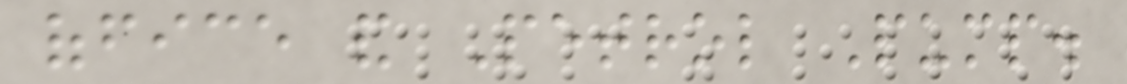office and Petrol Pump.
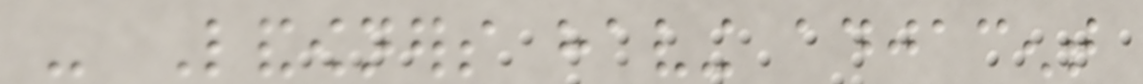- Landowners having adjacent
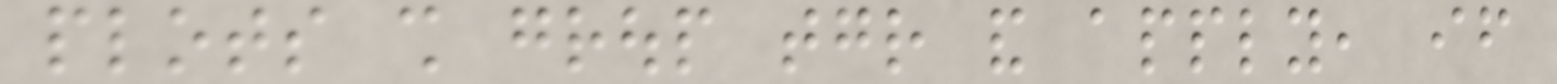plots shall group together and apply, if
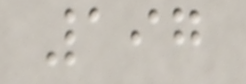197
